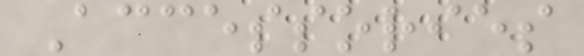Accessories
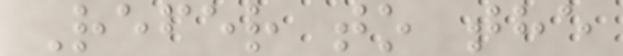Refer to the
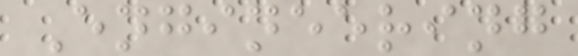Engineering
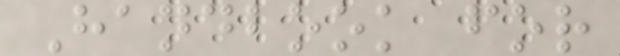Handbook for
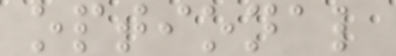optional
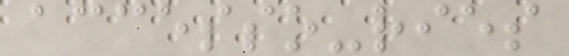accesso-ries
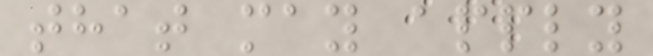that may apply
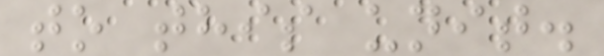to this unit.
